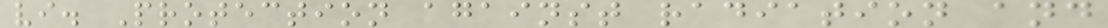vi. Protection against radiation and
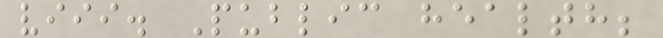viii. Public health;
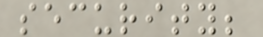security;
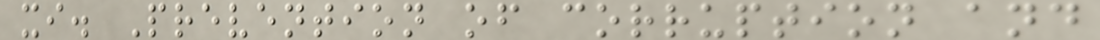xi. Prevention of corruption and
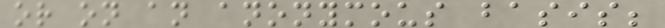or on an anonymous basis;
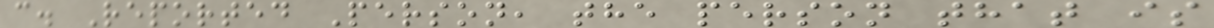c. Reported Person, the person that is
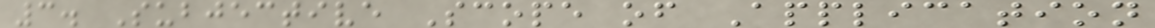3. Subjective Scope of Application
